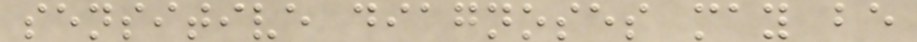sensitive diagnoses may be
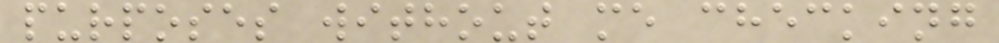purposes without me checking
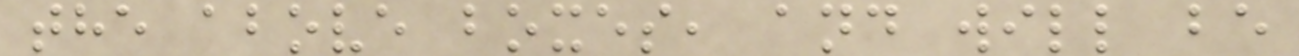the above boxes, and will be
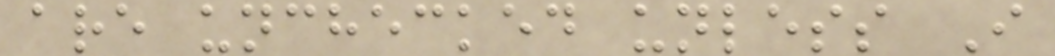are unchecked unless I
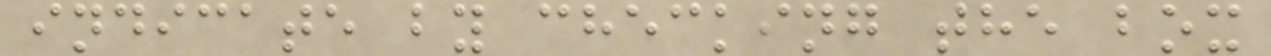indicate by checking the box
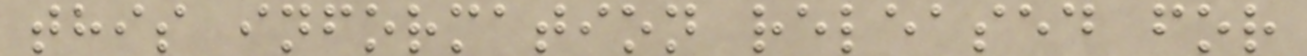this information released for
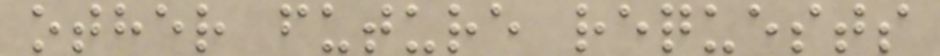other future requests
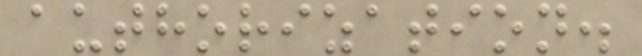authorization.
